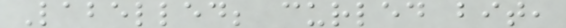Labelled; curled bit,
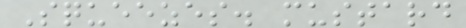Squeezes. mustard
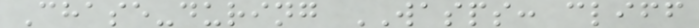Chase-during WASPS: cliff
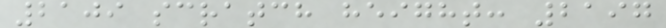2109 scratch height: 2197
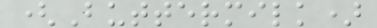(Buttermilk)
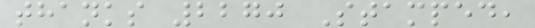thanks 2270 Stamped,
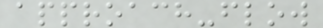approach-flow
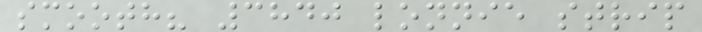smooth? 3840 lonnie strip
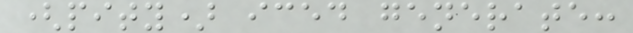(pity) iced generate:
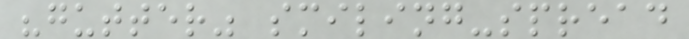"gutter" smiling-spread
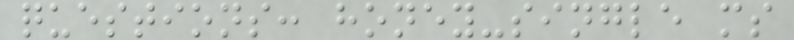questions: honey-single ms
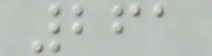261
